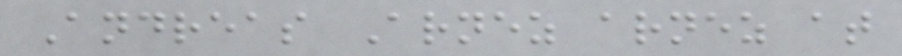Andreas Arnez arnez at
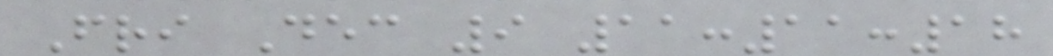Fri Dec 9 11:11:18
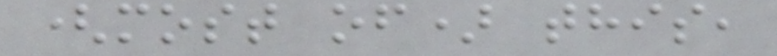(most of) this,
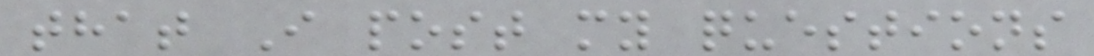that I post my questions
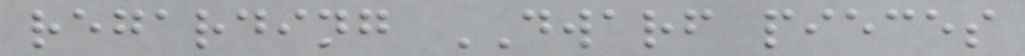regarding DWARF pieces
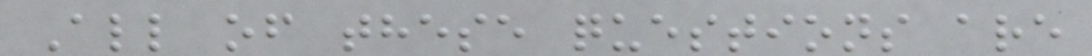All of these questions are
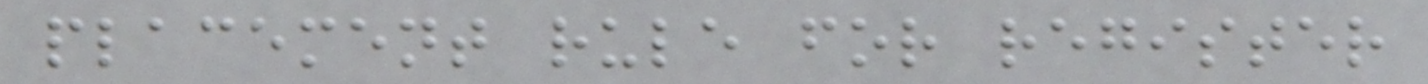placement rule for register
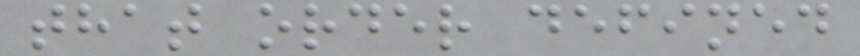that order defined
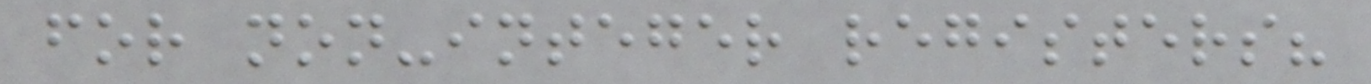for non-integer registers?
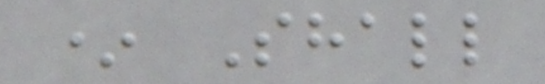* Shall
